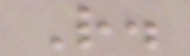R.
